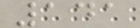141
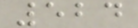524
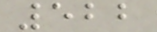522
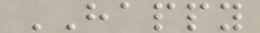HAPPY
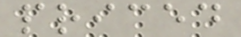priced
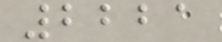2221
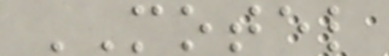MOTEL
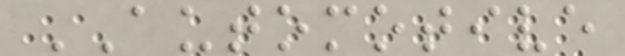AUTOMOTIVE
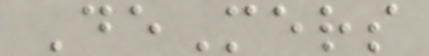DeMers
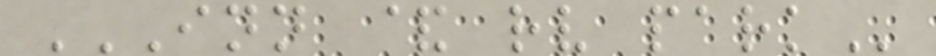INN & RV PARK
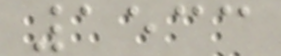1533
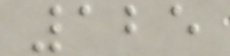125
